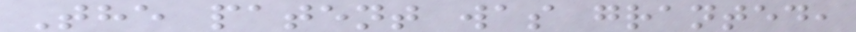The patent was granted,
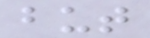but
